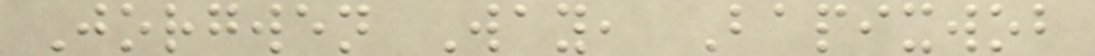Jorgwen Way, Bapixwob
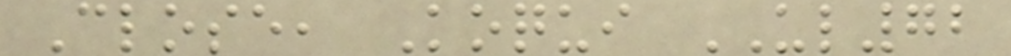Close, Koqui UL72
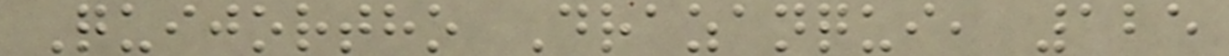Quijortho Drazanqui, 125
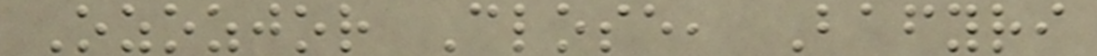Ozozjor Close, Bafyri
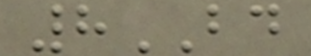8BD
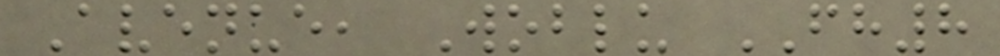Avenue, Woblu FH8
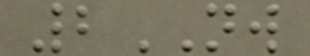2NW
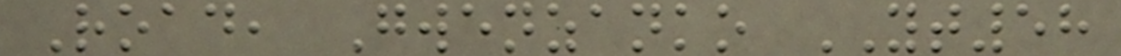Road, Gwenzanko YT58
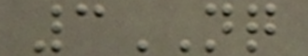3NQ
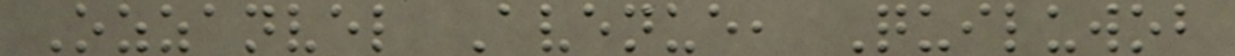Ozzanvel Avenue, Quiluwob
